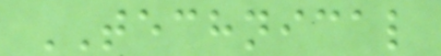TECHNICAL
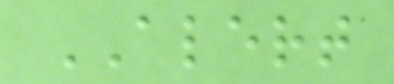ALERT
